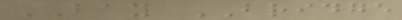BAY BRIDGE
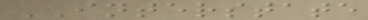INTERSTATE
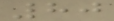80
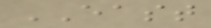EAST
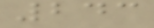243
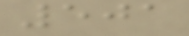501
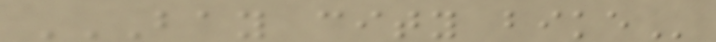BAY CITY BIKE
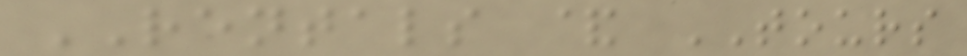RENTALS & TOURS
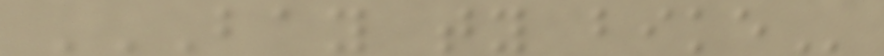BAY TY BIKE
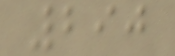290
